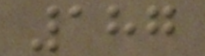187
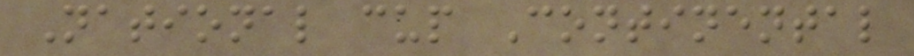National cup Continental
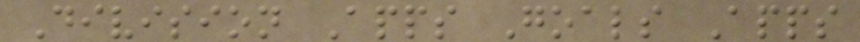Division Apps Goals Apps
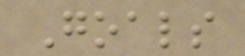Goals
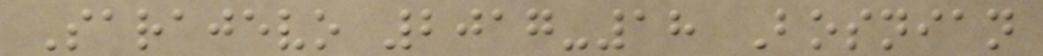Sarajevo 2017-18 Bosnian
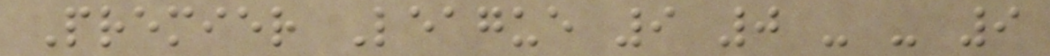Premier League 9 0 - - 9
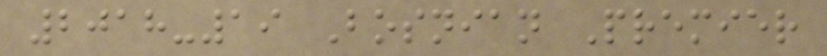2018-19 Bosnian Premier
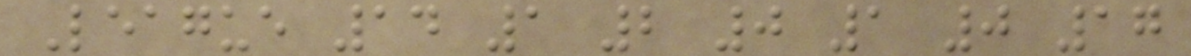League 14 1 2 0 1 0 17
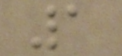1
